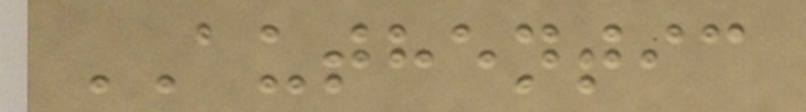AUTHENTIC
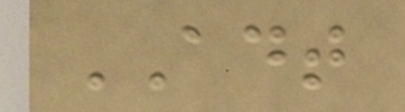ADT
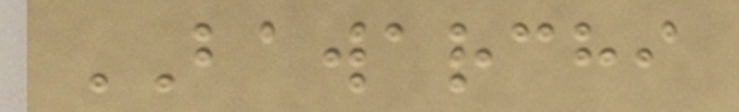BAWARCHI
